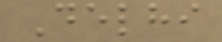Delhi
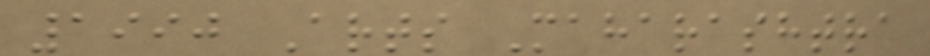1990 Arts Maharashtra
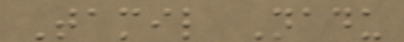Tamil Nadu
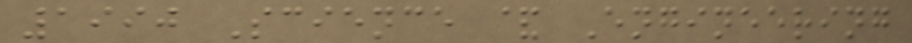1990 Science & Engineering
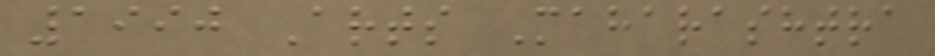1990 Arts Maharashtra
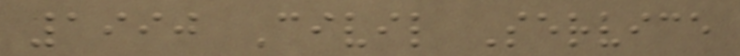1990 Civil Service
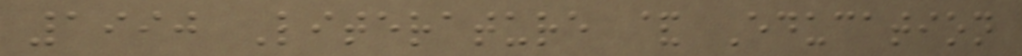1990 Literature & Education
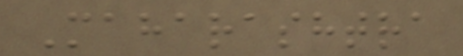Maharashtra
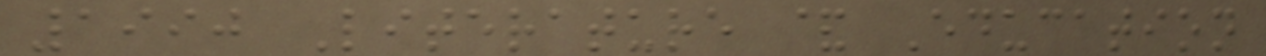1990 Literature & Education
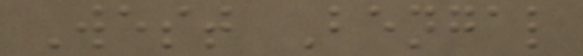West Bengal
